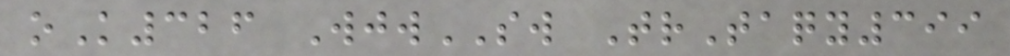oK326 WjwSW TrTaqy399
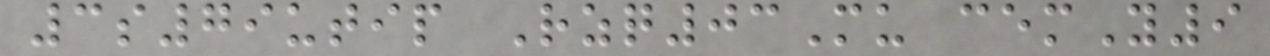3s79utip Rzq03Mu cemY9
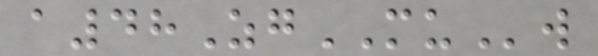a48ZgMUw
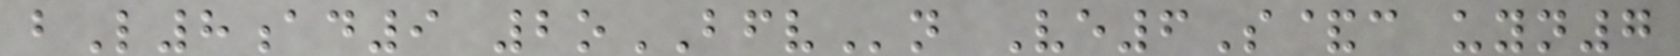bL8ad9 2oBFVn Ve6S&c uyn7
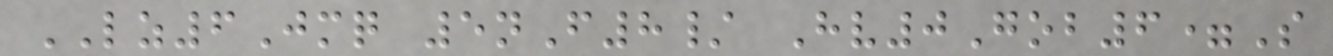LZ6Jmq 5nF8/ Hv0Gob6=S
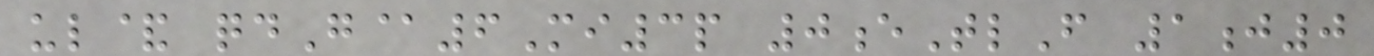ul& qdG@6Mi3p 0eTlF 1j0
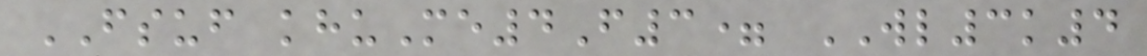FSUF khuMe4F3= WL3k4
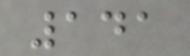141
